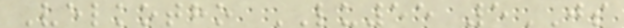Velkotho LU55 5JS
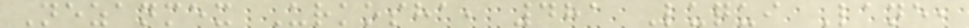Nezanmex Urkosha, 481 Luqui Lane,
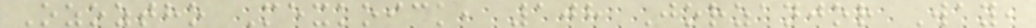Ozoztho Mexkoick, 108 Jorzanjor Way,
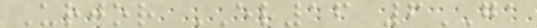Urjor EL16 6GA
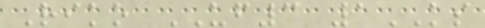Riko UF3 1KS
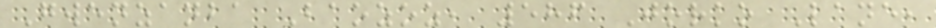Gwenzanba Baozoz, 586 Jorko Lane,
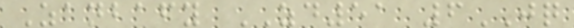Zanbafy ZD51 6JQ
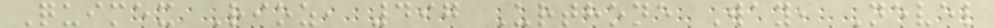Quimex Rioz, 497 Urthone Way, Nevel
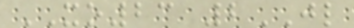XO23 2JL
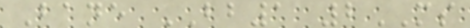Bane BB1 2MS
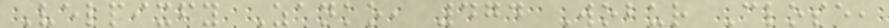Velpixfy Zanko, 474 Wobur Close,
